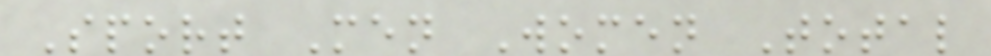Sport Men Women Total
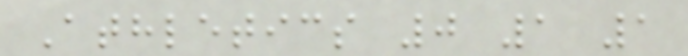Athletics 0 1 1
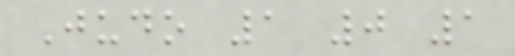Judo 1 0 1
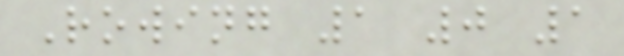Rowing 1 0 1
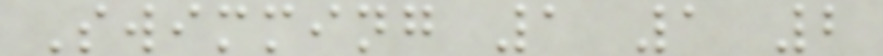Swimming 1 1 2
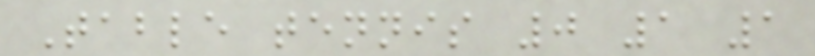Table tennis 0 1 1
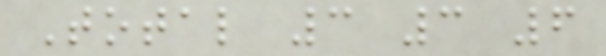Total 3 3 6
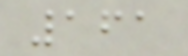161
